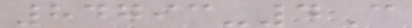84793-4C
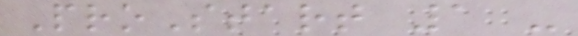ProStart 1 -
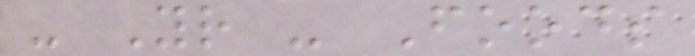- Yr - Foods
